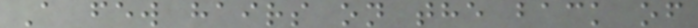A few hairs on the back of
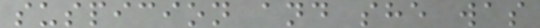suspicion and she was
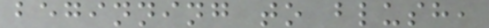beginning to blush,
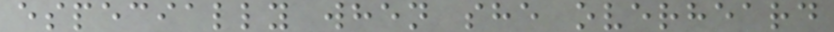especially when she overheard
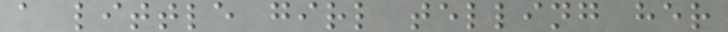a little girl telling her
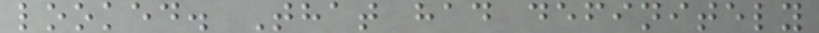looked. That had definitely
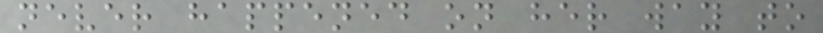never happened on her way to
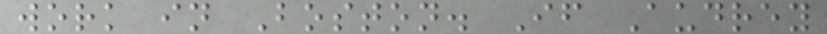work in Boston. If Audrey
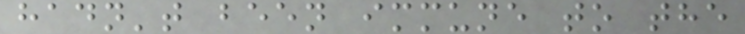hadn't been immune to the
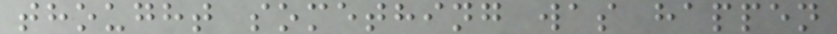thought something was happen
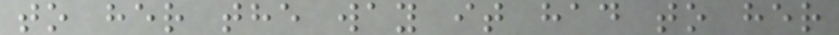to her the way it had to her
